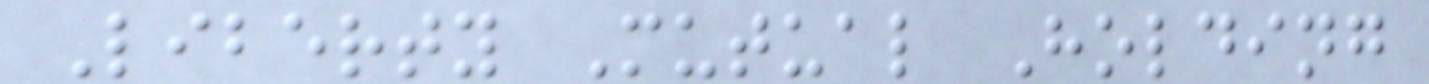Liberty Mutual Holding
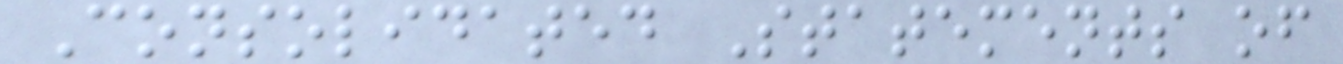Consolidated Statements of
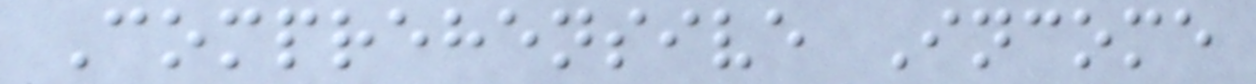Comprehensive Income
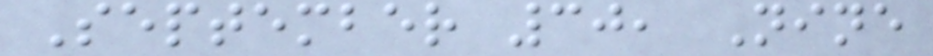September 30, Nine
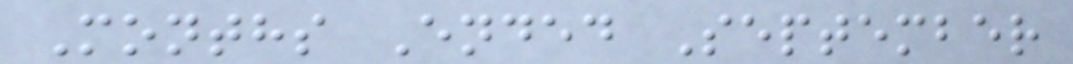Months Ended September
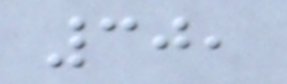30,
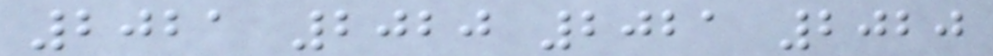2021 2020 2021 2020
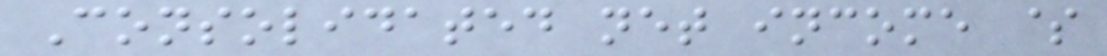Consolidated net income $
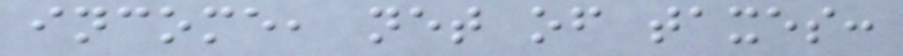income, net of taxes:
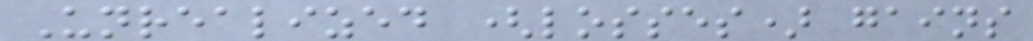Unrealized (losses) gains
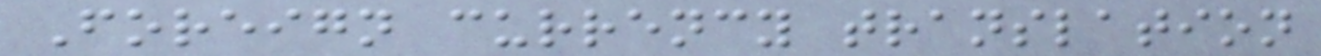Foreign currency translation
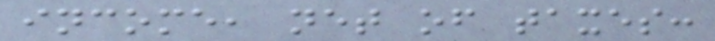income, net of taxes:
